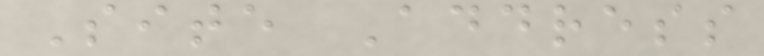Site Address
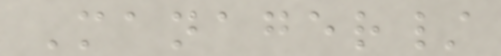Manager/
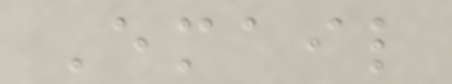Email
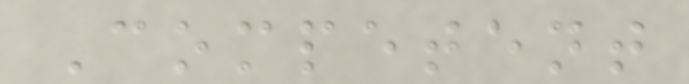Competent
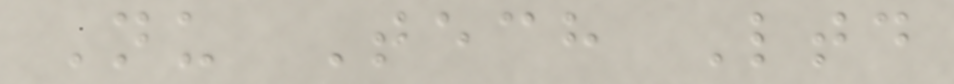Nu Tech Ltd
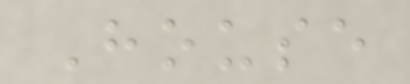House
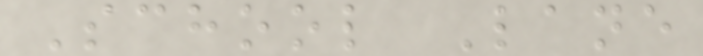School Lane
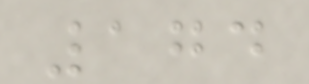174
